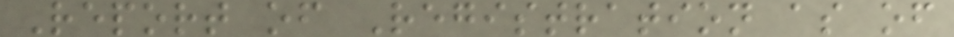Report of Registration as of
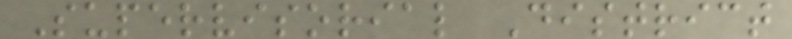Supervisorial District
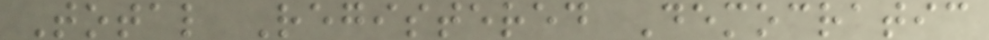Total Registered Democratic
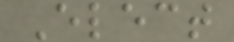Elect
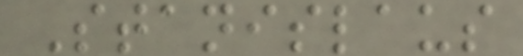Stanislaus
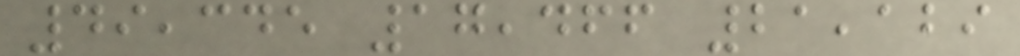49,345 17,466 21,129
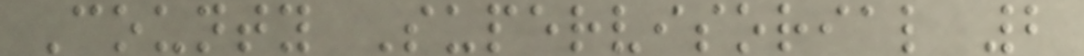County Supervisorial 2
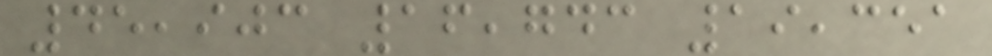45,903 16,743 19,351
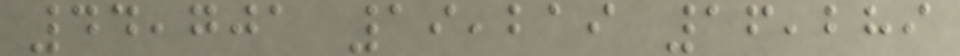44,701 19,219 16,289
